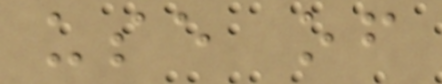use of
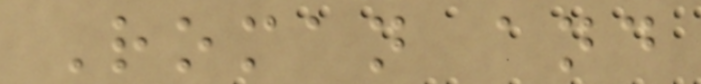Roman and
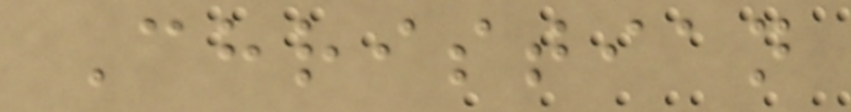Christian
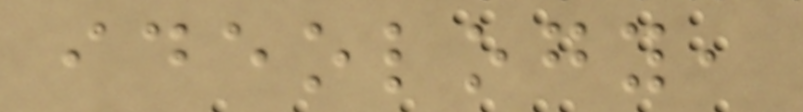ideology,
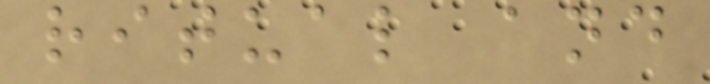ritual and
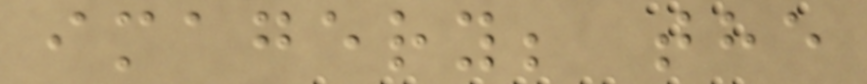imagery; the
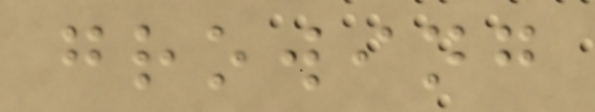growing
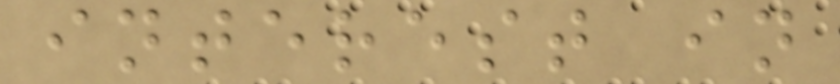interest in
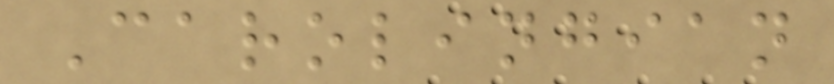Carolingian
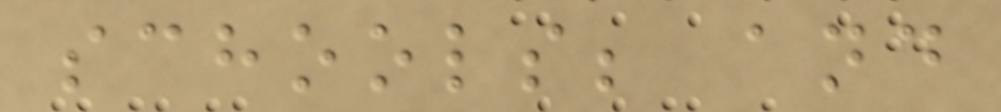schools; and
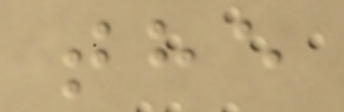the
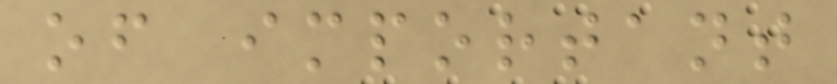of important
